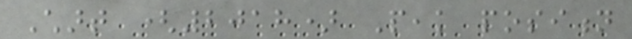Chart (2018) Peak position
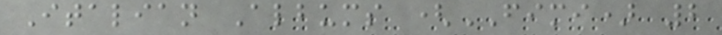Italian Albums (FIMI) 2
